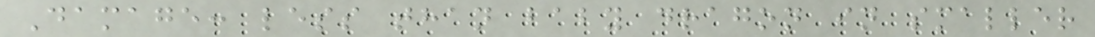Damage: less than baby dragon in smaller
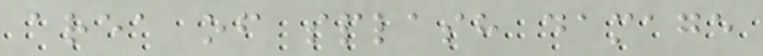area of splash damage
